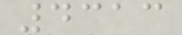4313
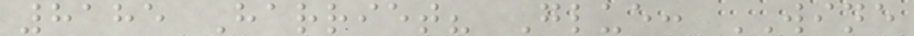8185 Harriet? Glue: WINE
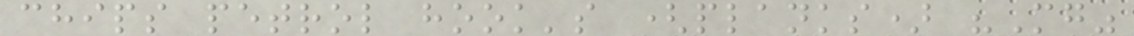chips petrol hook's (planks) "Mg"
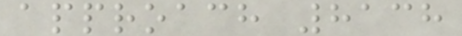approach 8138
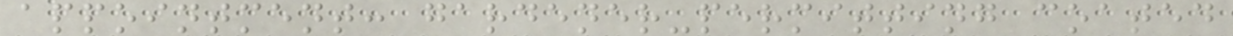appointment: gardener-permitting coated
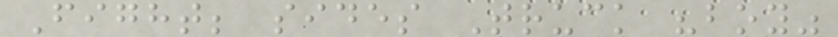Fight; sides Truck "boy"
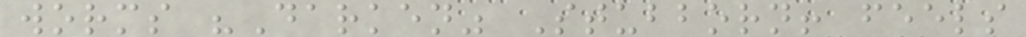worms "Darken" Stubborn! feels
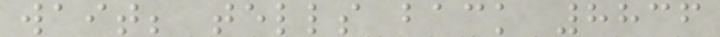wait; tells back 8836
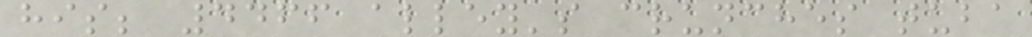his; 4466 alley's crunches tuba
